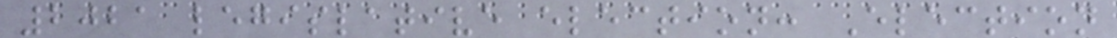2021 legislative election: Election
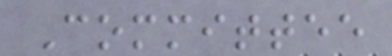Committee
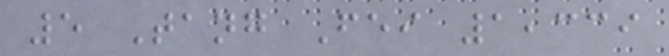5 Tang Fei 1,339
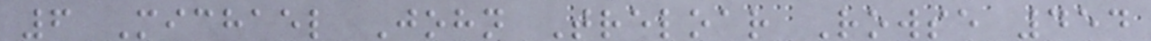6 Michael John Treloar Rowse 454
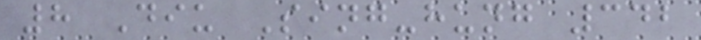8 Diu Sing-hung 342
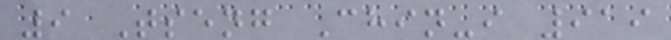9 Tseng Chin-i 919
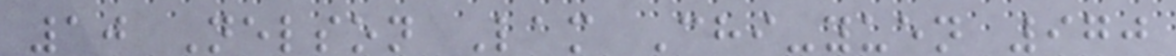10 Nelson Lam Chi-yuen 970
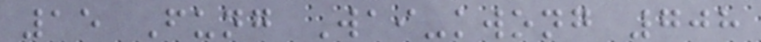15 Fung Wai-kwong 708
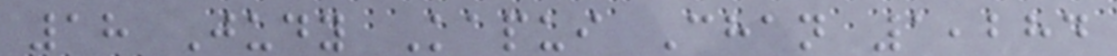18 Judy Kapui Chan 1,284
